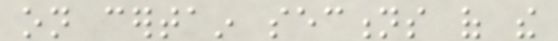on certain sections of the
